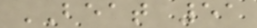BEAT 51
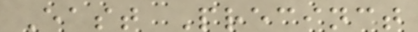East Precinct
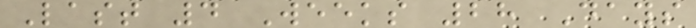Last 4 Weeks 28 Days
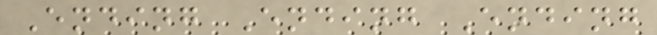Ending Ending Ending
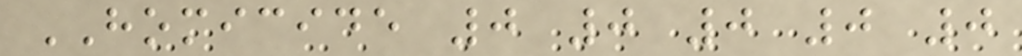HOMICIDE 0 0 0 0 0
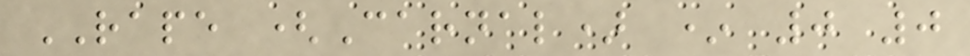RAPE (Carnal) * 0 0
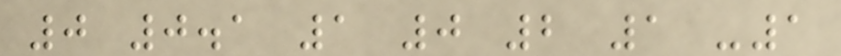0 0.1 1 0 2 1 -1
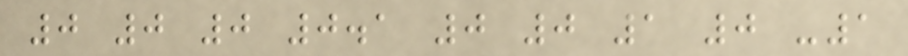0 0 0 0.1 0 0 1 0 -1
